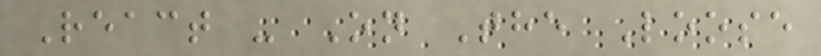React - On The Loose
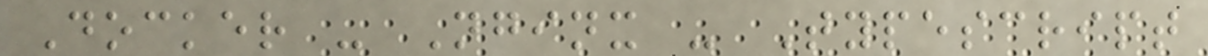Docker - Nginx - Typescript
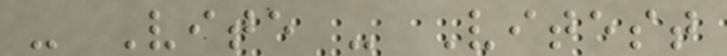- Vite - Vitest
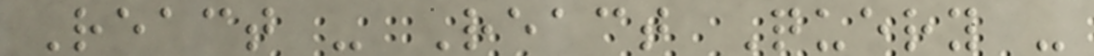React - React Query -
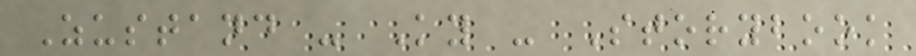Zustand - Ky - Storybook
